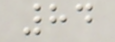84
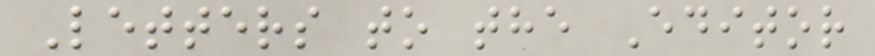Letters to the Editor
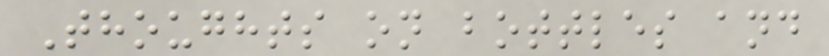Thoughts on bottles and
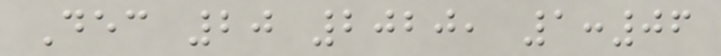Dec 20 2020, 1:06
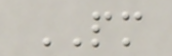PM
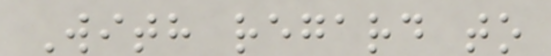With regard to
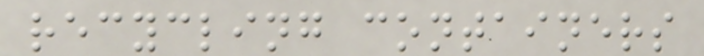recycling containers
